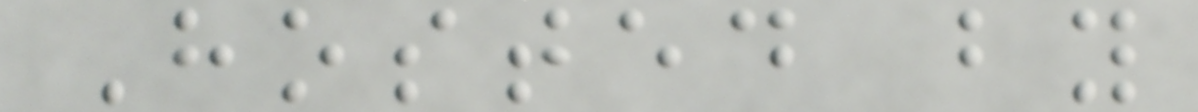Hosted by
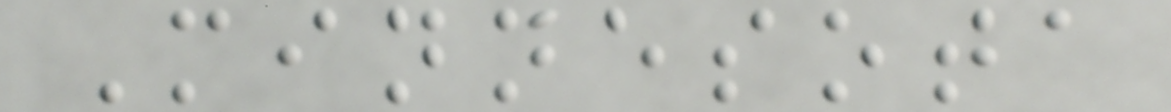Minnesota
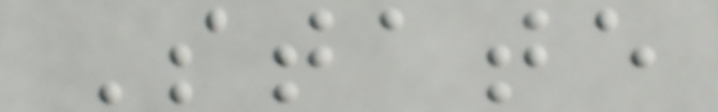State
